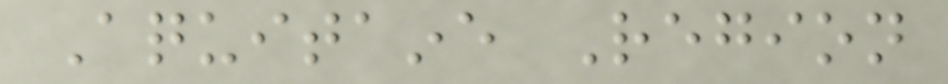Aquitaine Region
